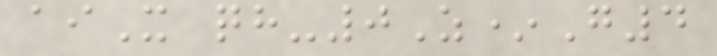aiX qh-0Z*G4
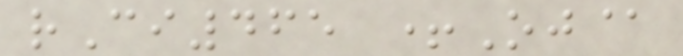rCi465 +Oj@
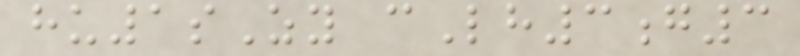hu1sZy cLh3g3
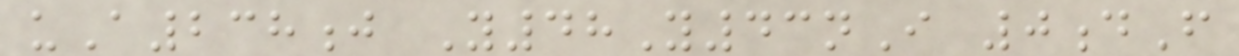uA238j Y48Y43nI 0dF
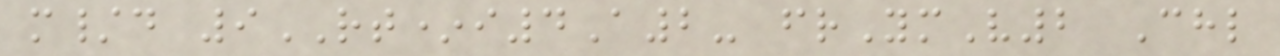m/d 9RT*i4A2- frYmV2 Chl
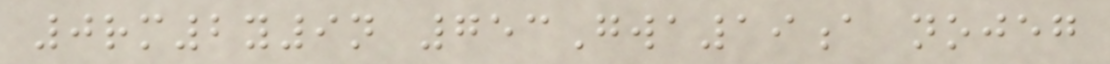0rm2y9n 753Gwa19a nojeg
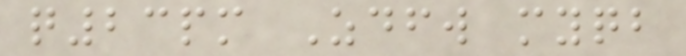q23pm Zdfw myqb
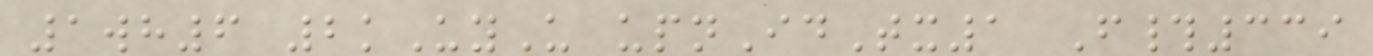1wh6 2kUyU upnIdTx1 F#339
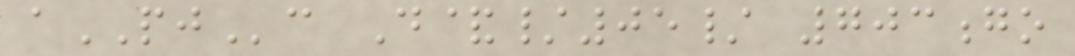aPJc D&/05/ 703go
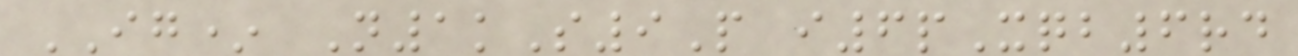IG* N1kS9P i6pXqb6rd
